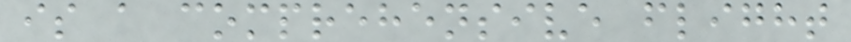is a comprehensive flight
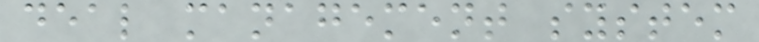deal management system
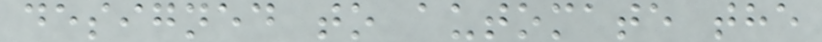designed to automate the
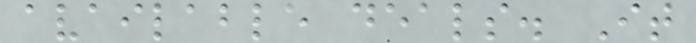available deals. It
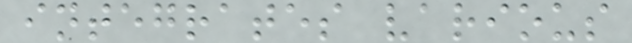integrates various
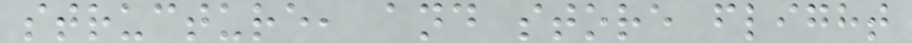structure, and store flight
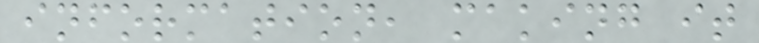information, making it
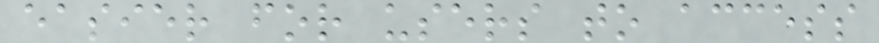easier for users to access
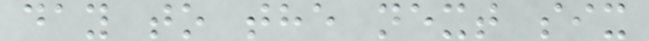day to the next six
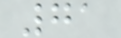71
